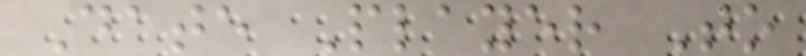Date Player To
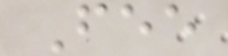Fee
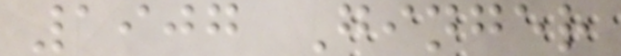1907 Ginger
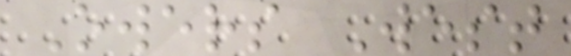Owers West
